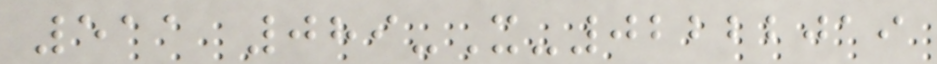511 089-X-02222019
